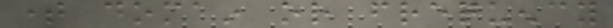time domain or frequency
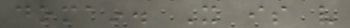domain. It is very
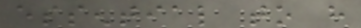essential to have
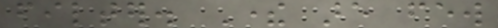filter. There are few
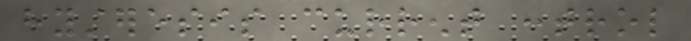hysteresis current control
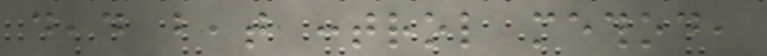dead beat control method,
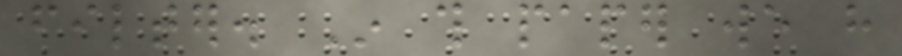filter. In this paper we have
